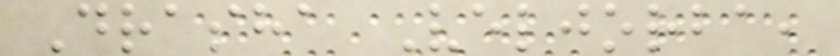Drasha Veljorba,
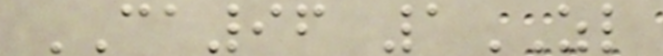CA96 1ZL
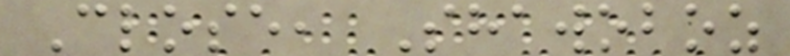Close, Shawoboz
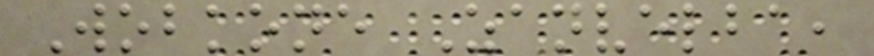Wobkone Zanvelba,
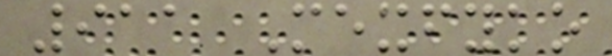911 Mexfyko
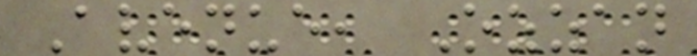Avenue, Ozzan
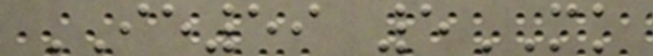IE59 5MK
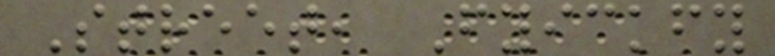Street, Fyickfy
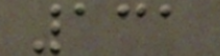131
